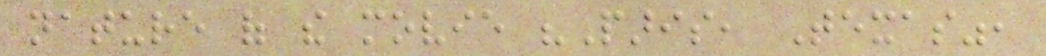nature of the movie "Paris, Texas",
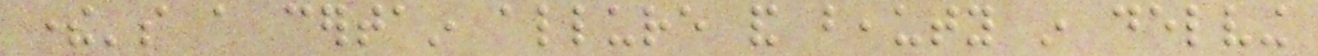there's a certain allure and beauty in delving
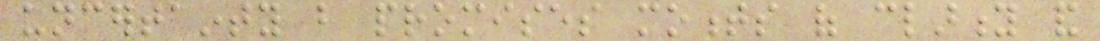uncertainty but promises moments of clarity and
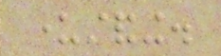understanding.
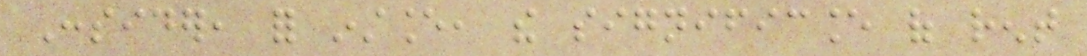Consider, for instance, the significance of rent
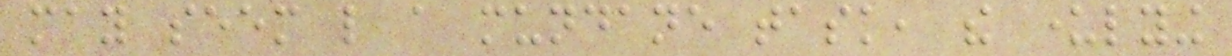may seem like a mundane task, the underlying
